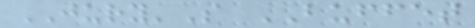JURY'S BUFFET
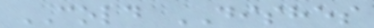COLD DISHES
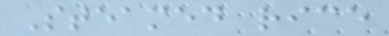Steamed rice
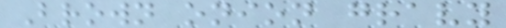Brown onion gravy
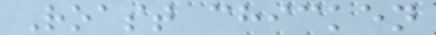Roast chicken
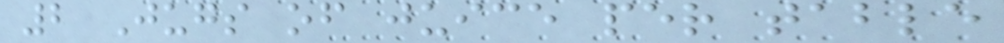2 Jugs of juice per table
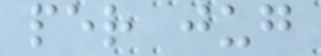per jug
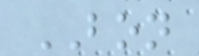BON
